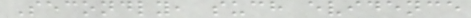Secondly, such evidence
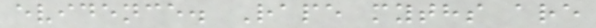evidence. Rape myths are
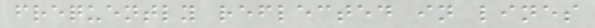frequently reflected in lines
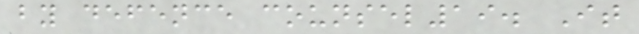by defence counsel19. It
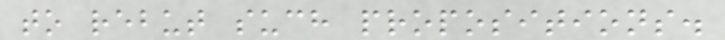to rebut such propositions.
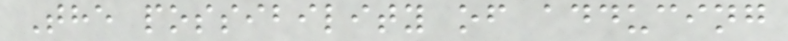The possibility of adducing
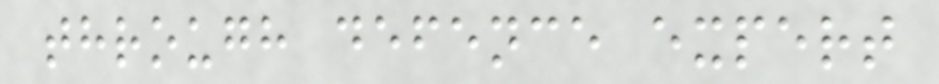through defence expert
